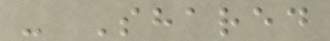- Shared
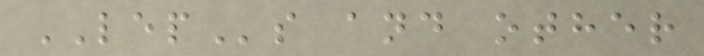LEPs and other
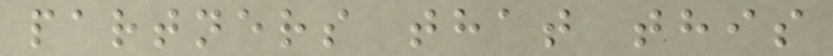partners that this
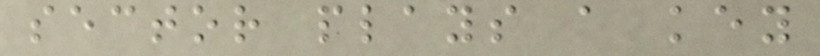sector plays a key
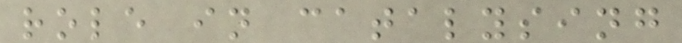role in catalysing
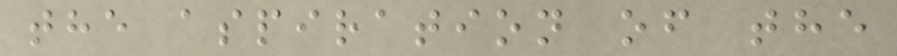the aspiration of the
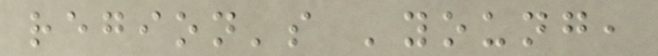region's 'young,
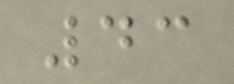43
